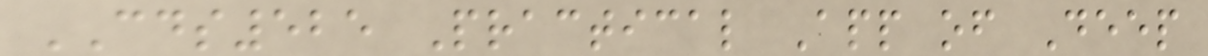CDS525 Practical App of Deep
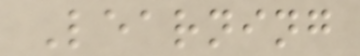Learning
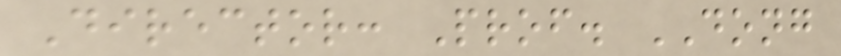Director: Prof. DONG
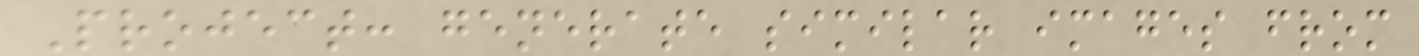Project: generate similar images from
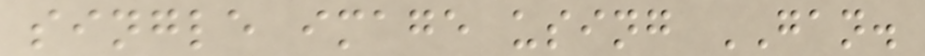single image using GAN.
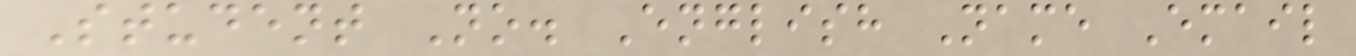Student No. English Name Email
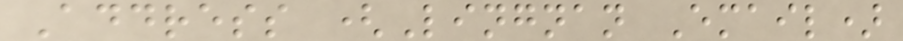Address (Lingnan Email)
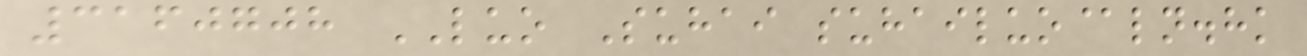3160708 LUO Suhai suhailuo@ln.hk
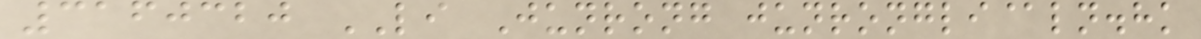3160320 LI Junrong junrongli@ln.hk
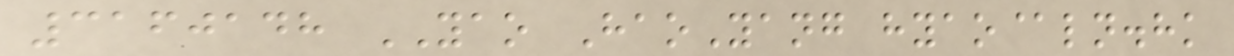3160148 YAO HaoYang hyao@ln.hk
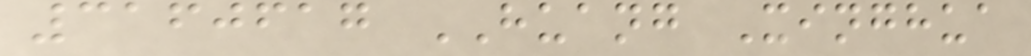3160617 HUANG Xinghua
